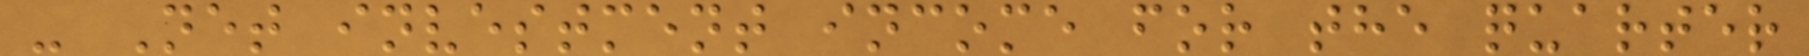- Net investment income for the quarter
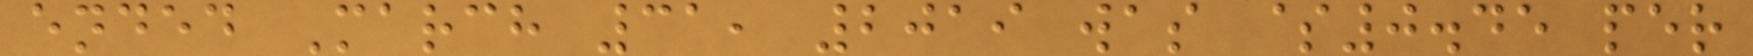ended March 31, 2019 was $0.45 per
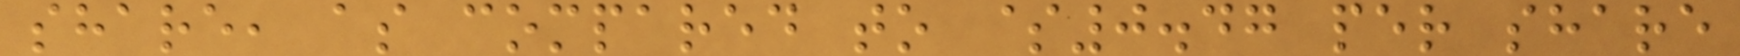share, as compared to $0.47 per share
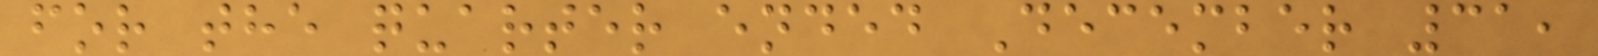for the quarter ended December 31,
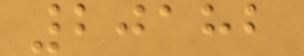20182
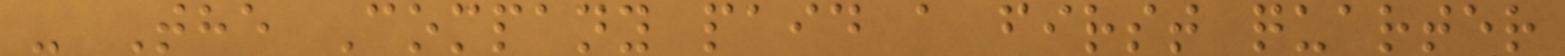- The Company paid a first quarter
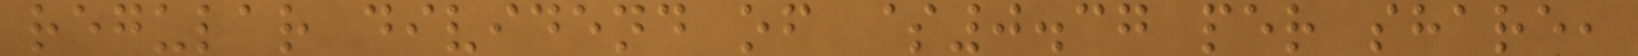regular dividend of $0.37 per share,
